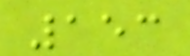153
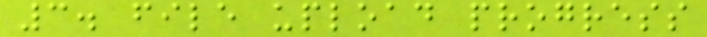3. file upload progress
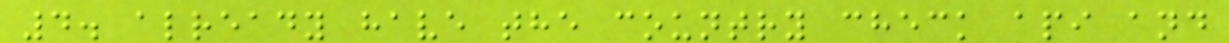4. already have the country check api and
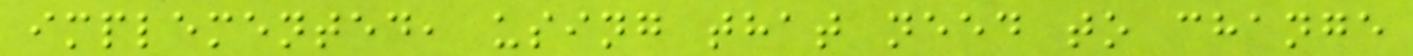implemented, using that need to change
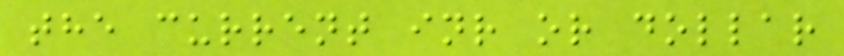the current inr or dollar
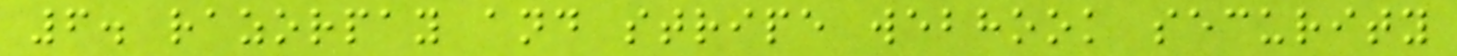6. razorpay and stripe webhook security
